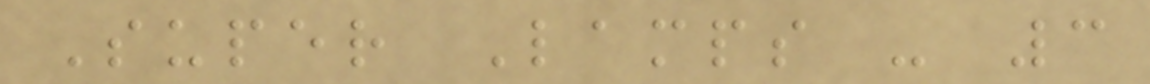Super Lamps - 3
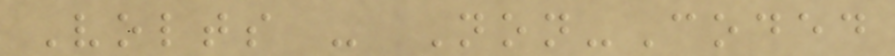Volts - Non-Coded
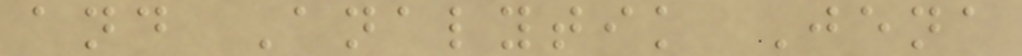and Analytik Jena
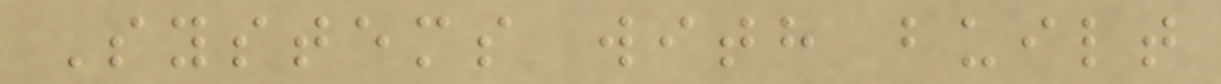Systems with built
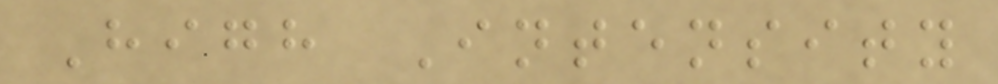High Intensity
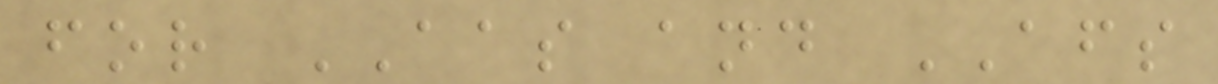for AAS and AFS
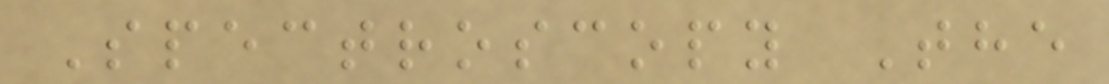Spectroscopy The
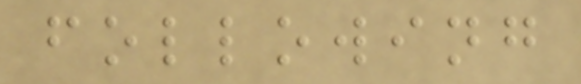following
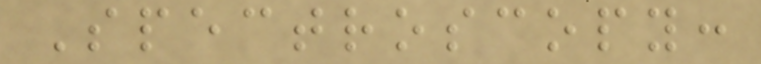Spectroscopy:
